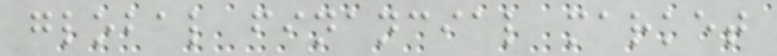global financial market
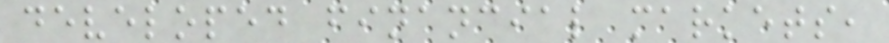developed financial markets,
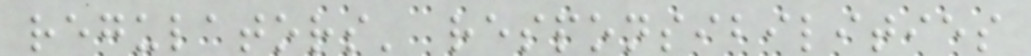regulators' responsibilities
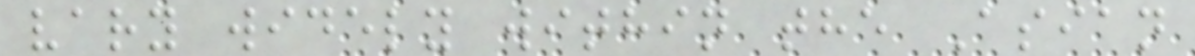vary widely within the Asian
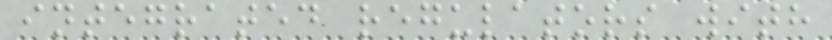integrated regulators with
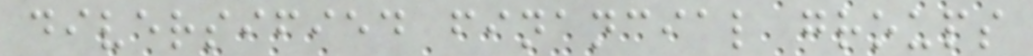diversified financial groups
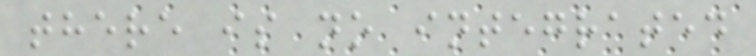there is no integrated
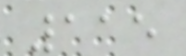115
